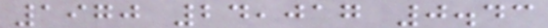1970 24,017 0.43
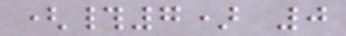(#7) 0
